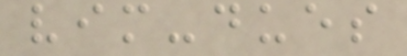vim-dues
